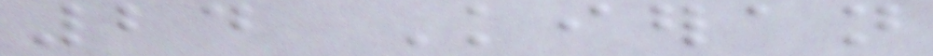24 Kieran
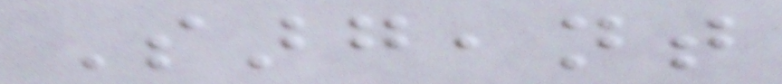Sargeant
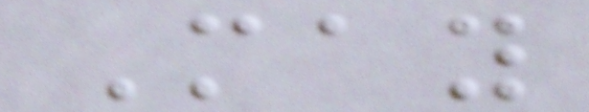May
